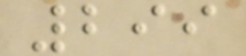299
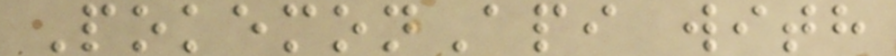PokemonApi with
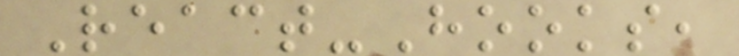React-Hooks,
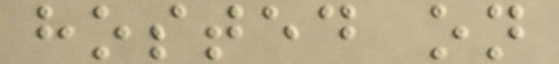hosted on
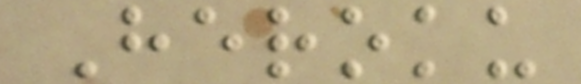Heroku
